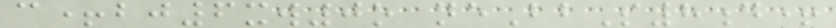c+bj6xw0o neBbS8d+
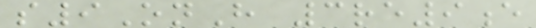s9OnH 3re9e
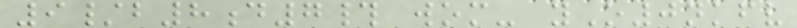9/b8d7# wom- yO0nkfv
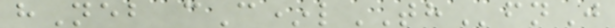hNeb cC*lTHfnJ
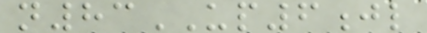n83UP6jl
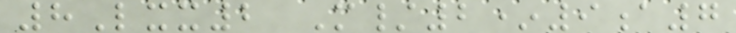8Lxx2 M/2*9a7
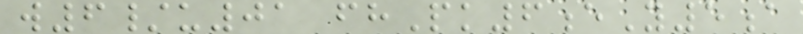w6/u01 fhPk6eY5a
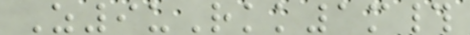Z9uRkk1m#
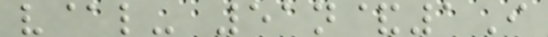v@l- 51n&1I
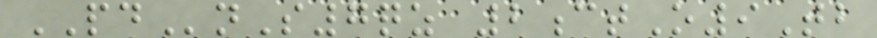PDnS7qz 2ctO9Tb
